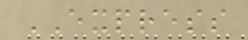EXPRESS
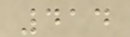414
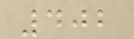402
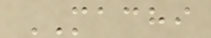MACHI
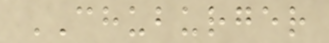CHUBURGER
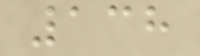138
